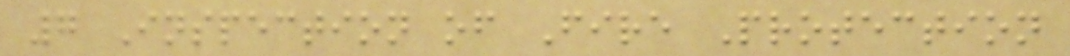7 Inspection of Fire Protection
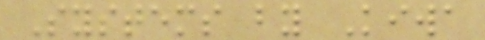Systems by Kiwa
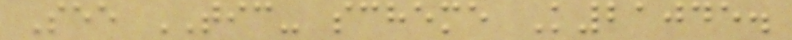See TIC- scheme K21045.
